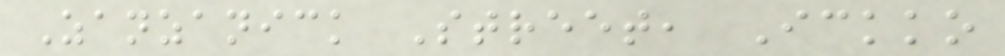Zanzanick Street, Ickko
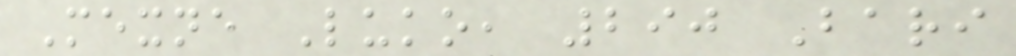Mexne Luko, 290 Bari
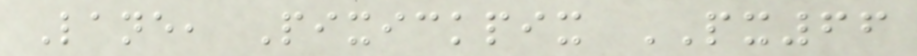Lane, Pixickpix PX66
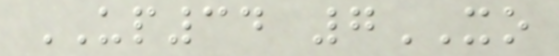UP34 7XO
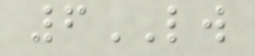6LW
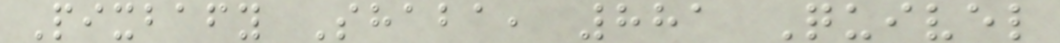Pixbafy Shaba, 881 Quivel
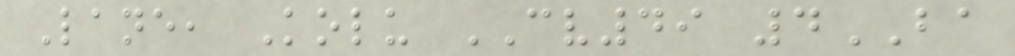Lane, Kolu CV49 4BA
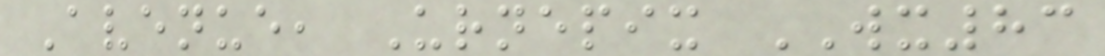Avenue, Urnepix WX83
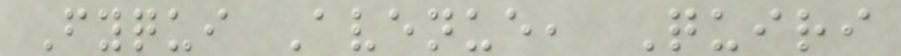Fyqui Avenue, Quiri
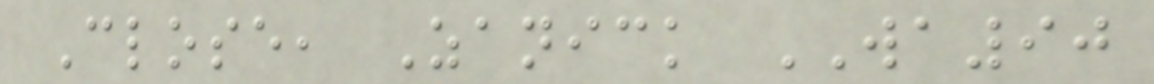Close, Zanick WA90
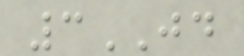3JD
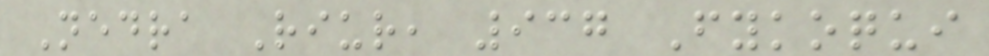Nedra Riur, 937 Fykoqui
